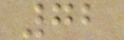72
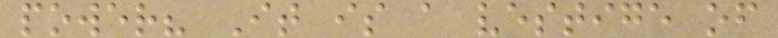power? It is a vestige of
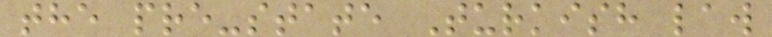the pre-state Turkish law
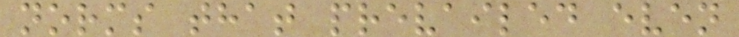norms that prevailed even
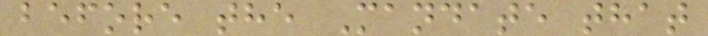before the Mandate that
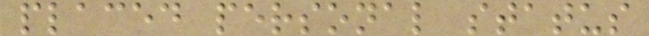placed personal status
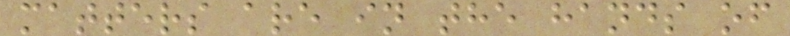matters are in the hands of
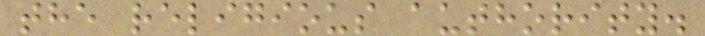the religious authority.
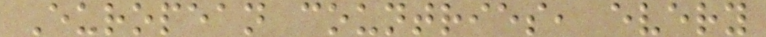European countries, every
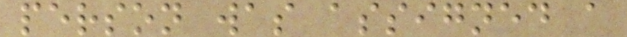person was assigned a
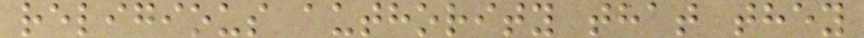religious authority that they
